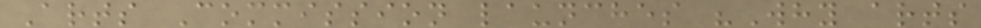Arts Commission launches "Why arts
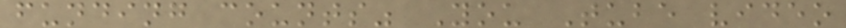funding counts" You Tube video
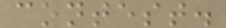contest.
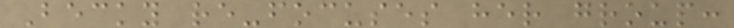Becky re-focuses her group:
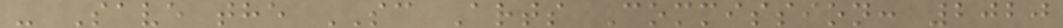- Save the SC Arts Commission: 2020
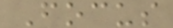Focus
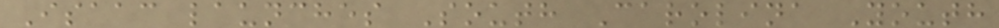Isaac launches South Carolina Youth
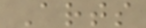Arts
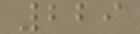229
